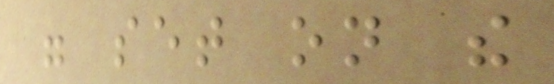were set on the
